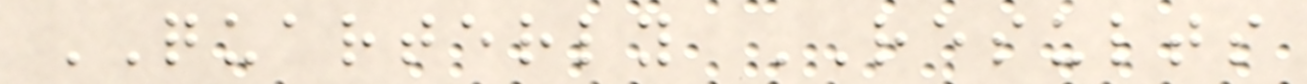QUARTERLY RESULTS
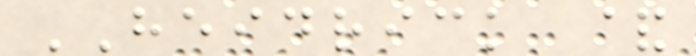HEIDRICK &
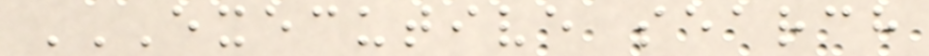EXECUTIVE SEARCH
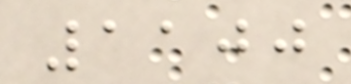1100
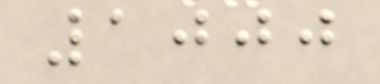1000
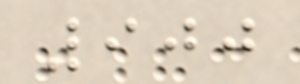900
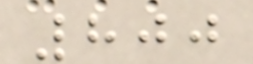800
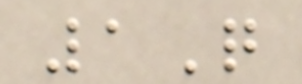1Q
